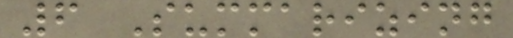6 Summarizing
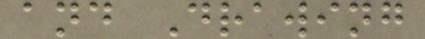and Drawing
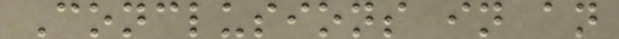Conclusions in an
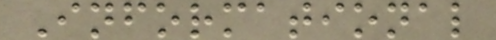Informational
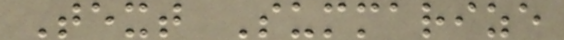Text Summarize
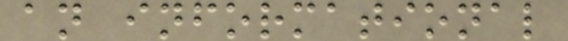an informational
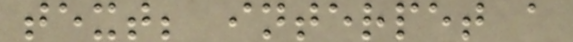text; interpet a
